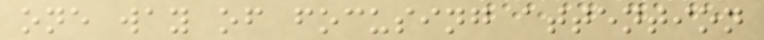one way of focusing attention
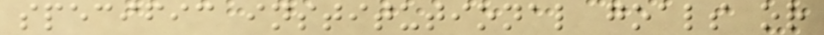specific institutional goals or
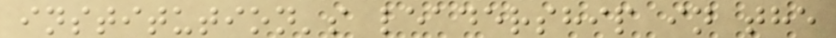institution's leadership in the
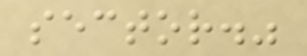sector."
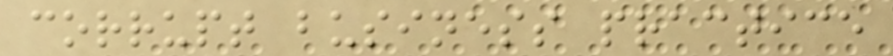corrupt business practice
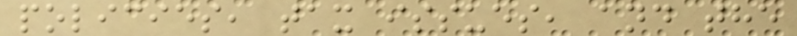policies, tax issues, and the
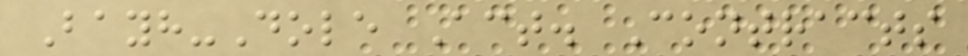Bayh-Dole Act. Contracts
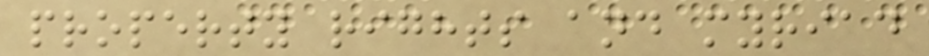property rights and myriad
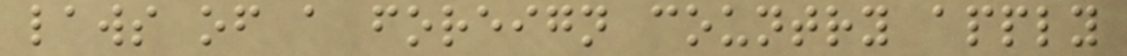laws of a foreign country apply
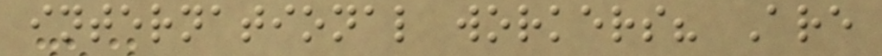international workers? Are
